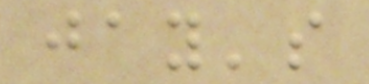jay's
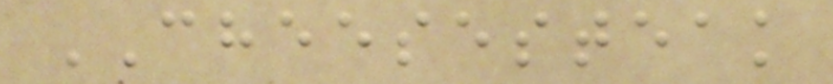CHEESESTEAK
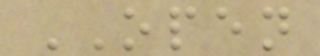OPEN
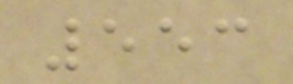553
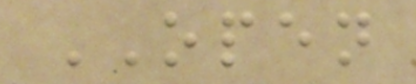OPEN
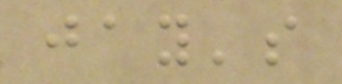jay's
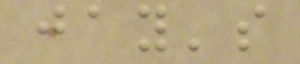jay's
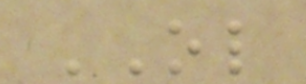OL
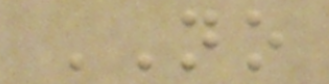NO
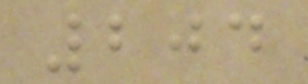204
